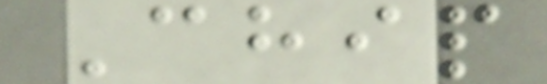Chip
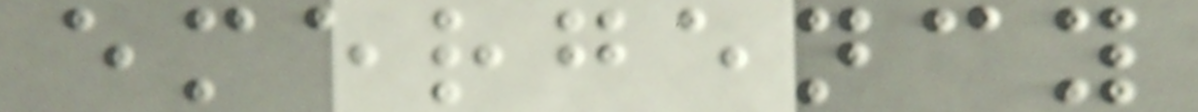emergency
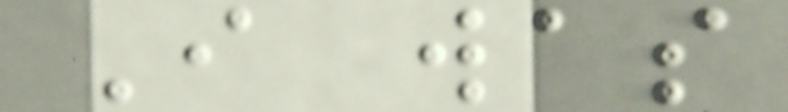I was
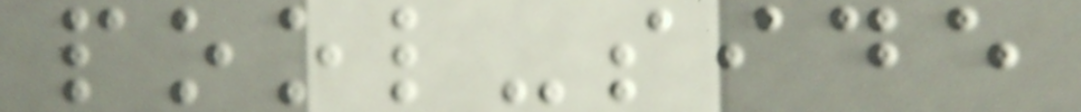pool-side
